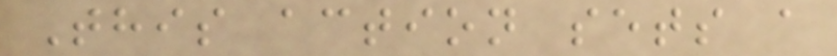This action sets a
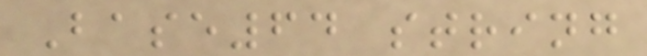Base64 string
